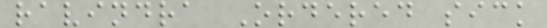ravindra Ordered sick
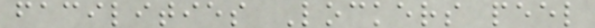facilities Lockers peel
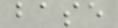base
